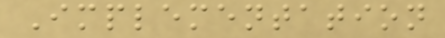Implementation
